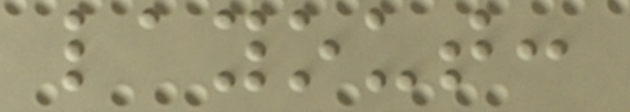layout:
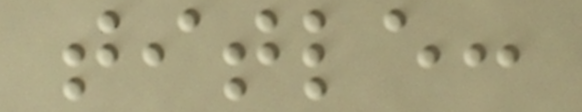title:
